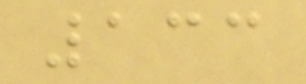133
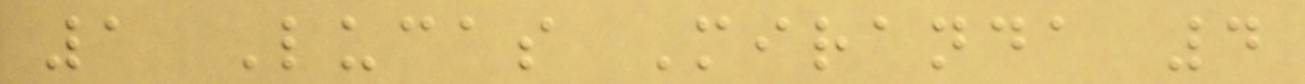1 Lucas Miranda 4
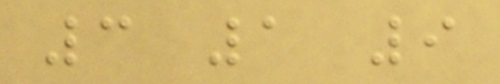3 1 9
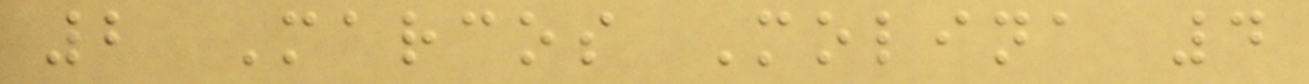2 Marcos Molina 4
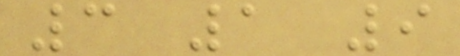3 1 9
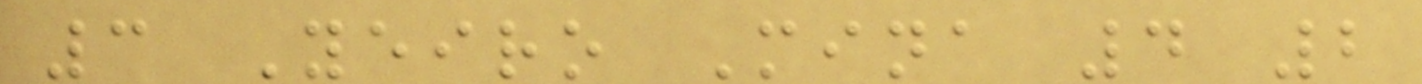3 Yeiro Mina 4 2
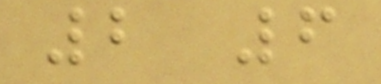2 6
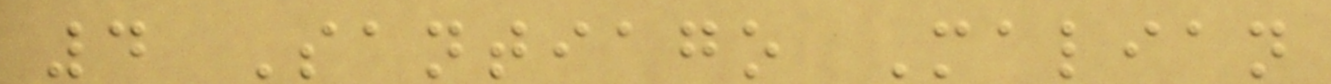4 Santiago Malian
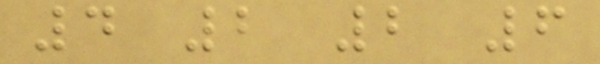4 2 2 6
